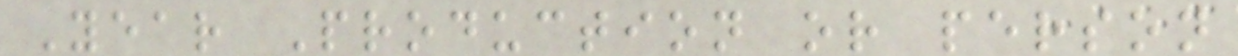Year Production or person
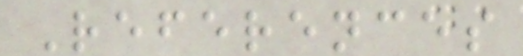References
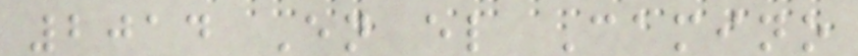2014 En el Camino
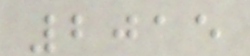2015
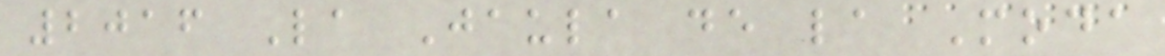2016 La Jaula de la Moda
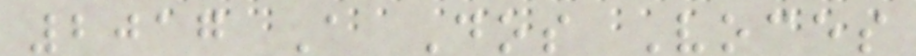2017 A Dos Voces
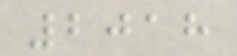2018
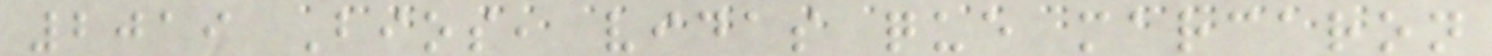2019 Bios, vidas que marcaron
